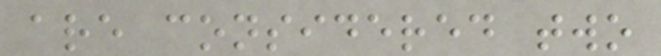are considered two
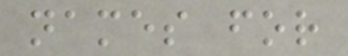names for
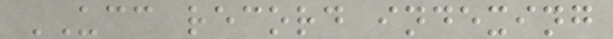UCC record indexing
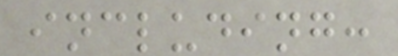including:
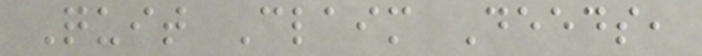Quit Claim Deeds,
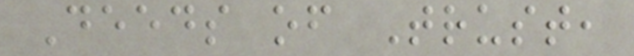Deeds of Trust,
